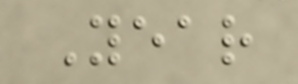Year
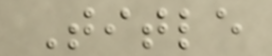Title
